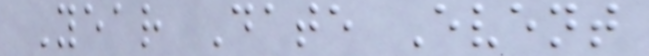Year Date Event
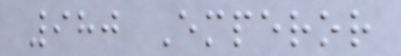980 Emperor
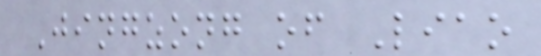Jingzong of Liao
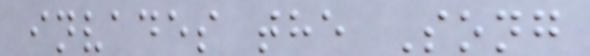invades the Song
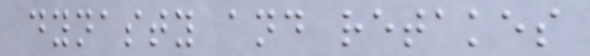dynasty and retakes
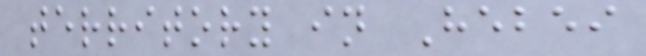territory in Hebei
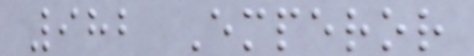982 Emperor
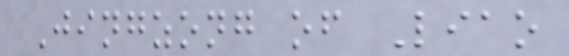Jingzong of Liao
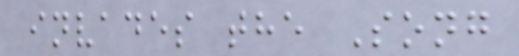invades the Song
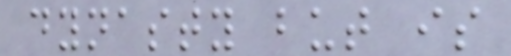dynasty but is
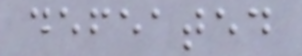defeated
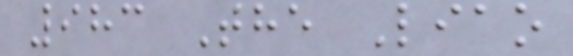983 The Liao
